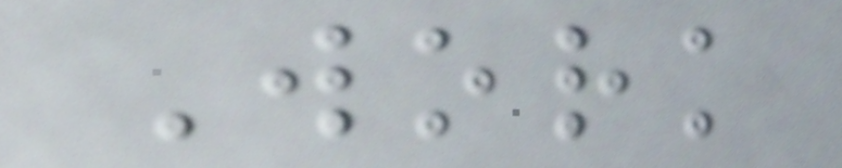Work
